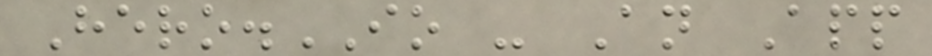Hero.IO - An App
